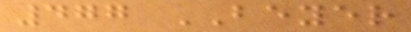477 BEYER
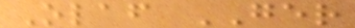Olaf GER
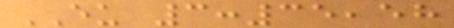EU 3:35,58
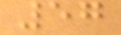57
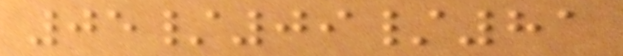05/09/81
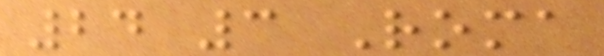24 3 Roma
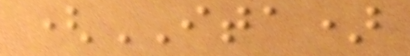(ITA)
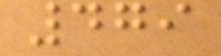479
